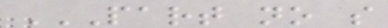PART NO S
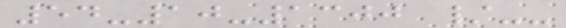54-10-1300 /--
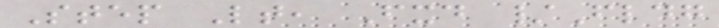Step Lt, Fxd /Fldg
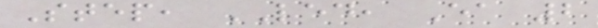Step, LED, Ea 2
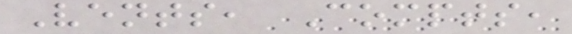Vents, Compts,
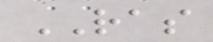RAS
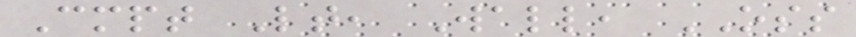Cmpt Lt, Wall, OSS
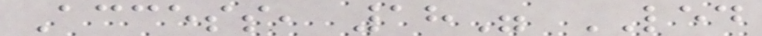Access, 18" LED
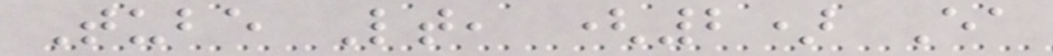Tube Lt, (2) Ea
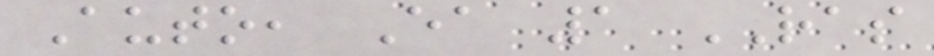Auto, Ea 1 RAS
